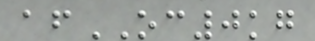afOC0kg
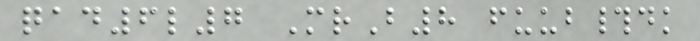qad6l7 MrB8 fuub#dk
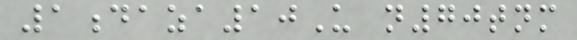1daza10U n70tnm
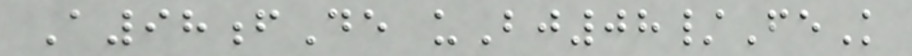A98fDe uBj08/FeK
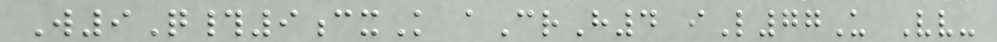W9Q#9cxK aCrH4 iL77U Vv-
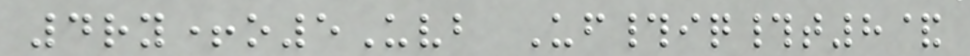4ry+o5Uvb Uf#iq#t8&
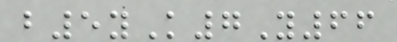b5yK7Y66
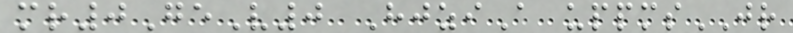mr0GeV0 HjziA uppmsJR
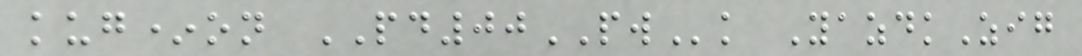kug*on PD00PWk YazdkZig
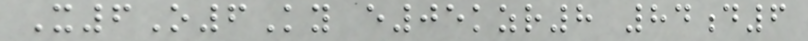X6O6Ky e05kzr8 84d6
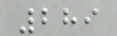289
